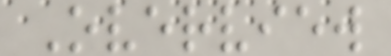Overview
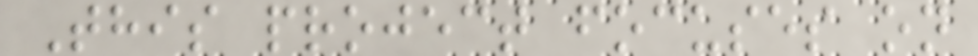This project focuses on
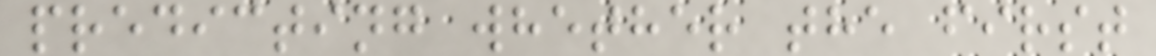predicting whether the first
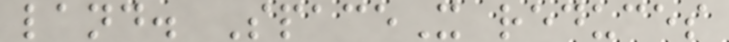land. SpaceX reduces
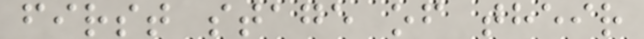first stage of their
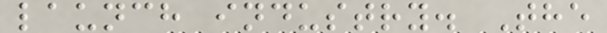launch industry. The
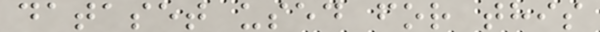dataset used for this
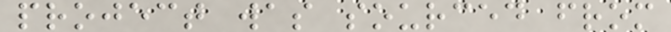project was sourced from
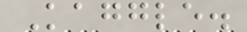Kaggle.
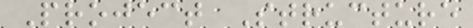Project Structure
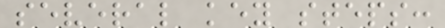several key steps:
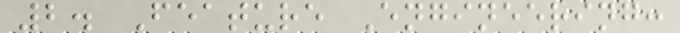2. Feature Engineering:
